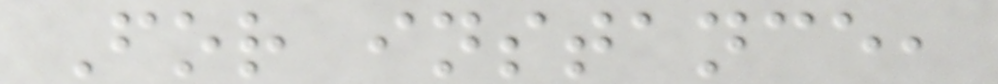For instance,
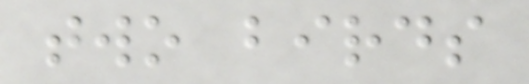two birds
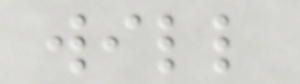will
